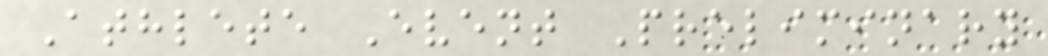Athlete Event Preliminary
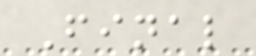Final
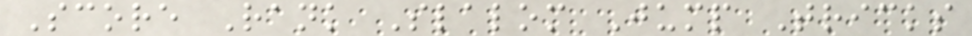Score Rank Slalom Jump Tricks
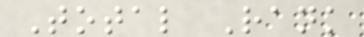Total Rank
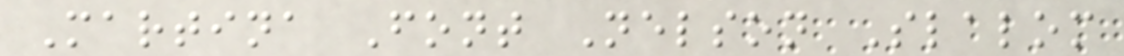Martina Font Nelson Slalom
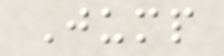Jump
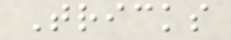Tricks
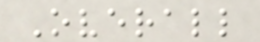Overall
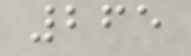265
